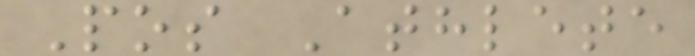Pos Athlete
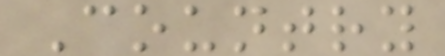Country
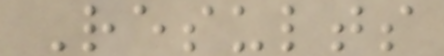Results
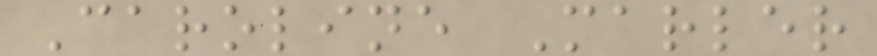Caroline Marler
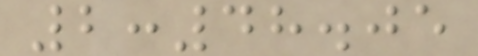2:48.05
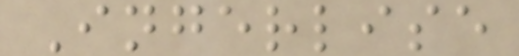Ingerlise
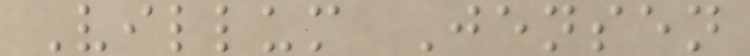Villum Jensen
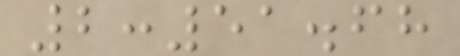2:51.68
